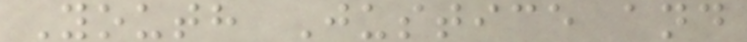Youth Justice and
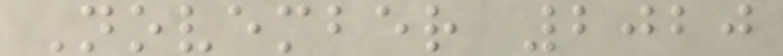November 2020
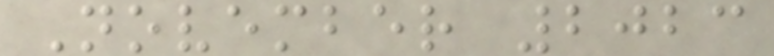November 2023
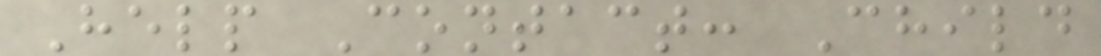Help Contact: Child
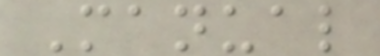Manual
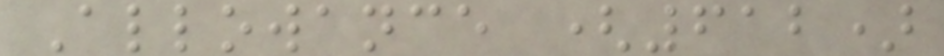Allowance (612)
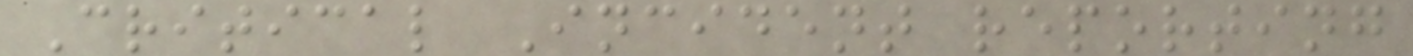Critical Incident reporting
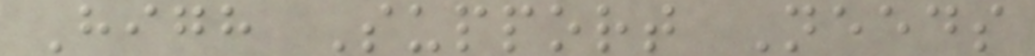High Support Needs
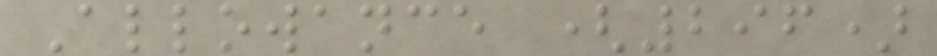Allowance (296)
